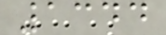1344
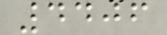4406
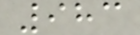983
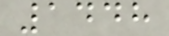1448
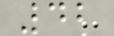42
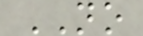NO
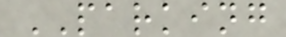PARKING
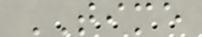TIME
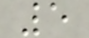5
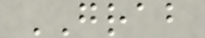GRAB
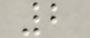2
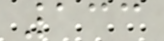133
